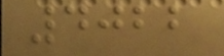4022
